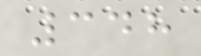348
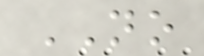NO
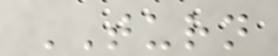TURN
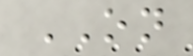ON
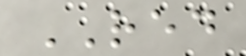RED
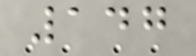147
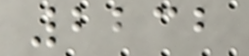2232
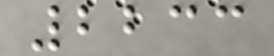2233
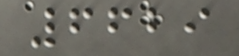6629
